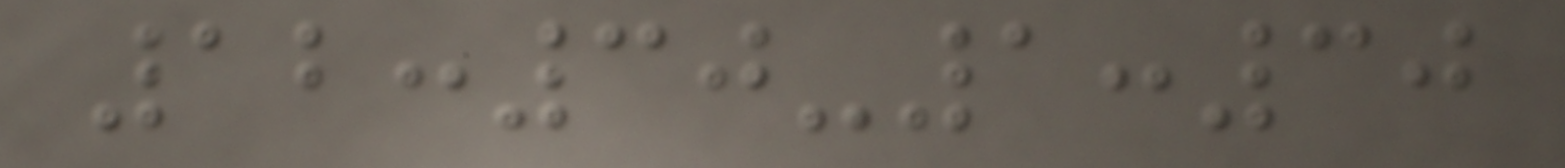12:30-1:30
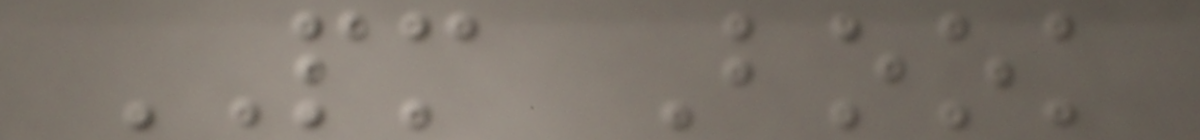PM Book
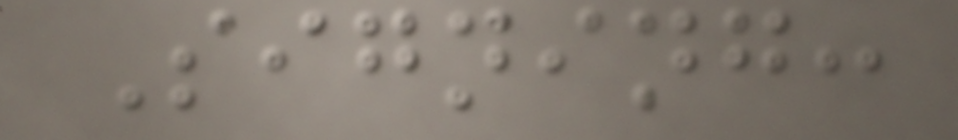Signing:
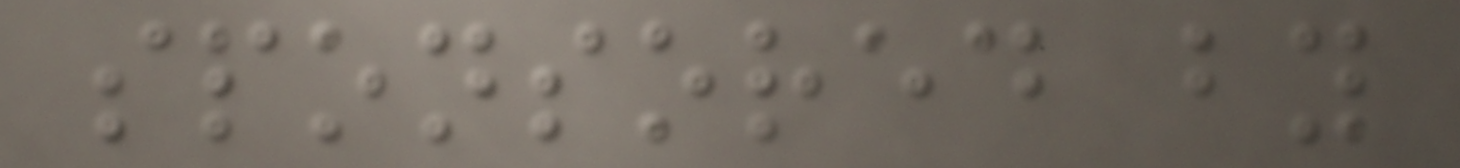sponsored by
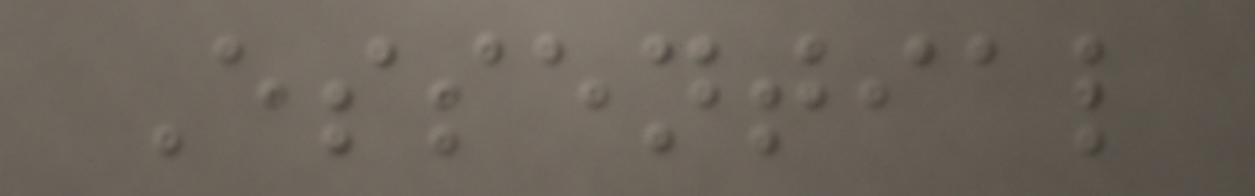Essential
